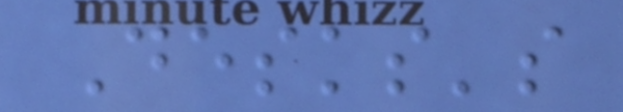Desks's
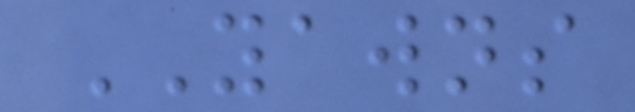YAWNS
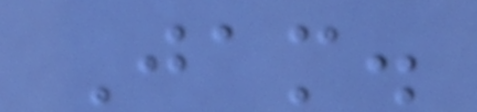Jam.
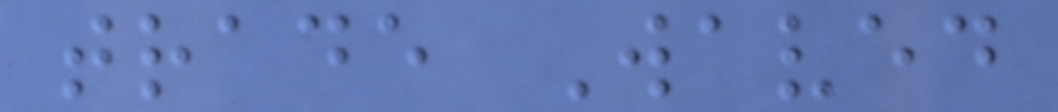trade Waved
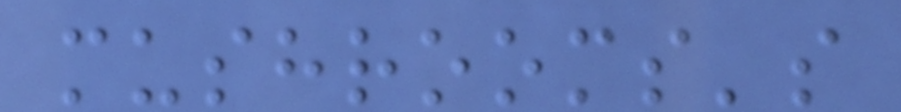mushrooms's
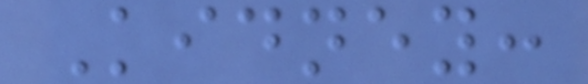Kidney:
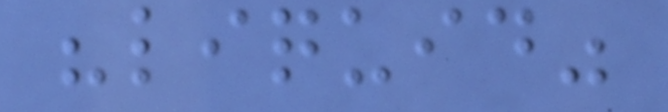"liquid"
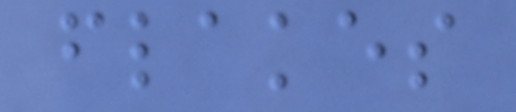flakes
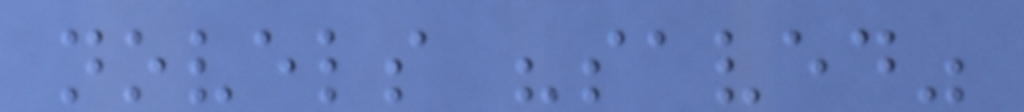novels "saved"
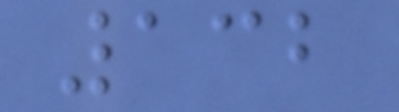132
